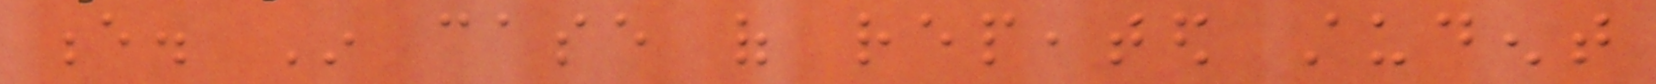e. In case of repeated student
